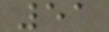51
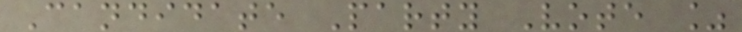Candidate Party Vote %
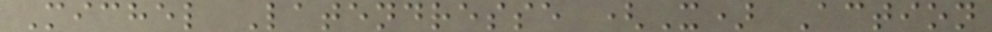Michel Latendresse (X) Action
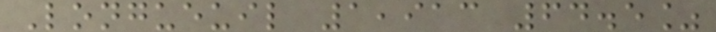Longueuil 1,913 64.5%
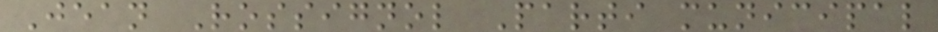Jean Rossignol Parti municipal
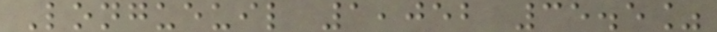Longueuil 1,052 35.5%
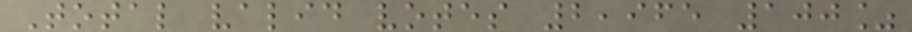Total valid votes 2,965 100%
